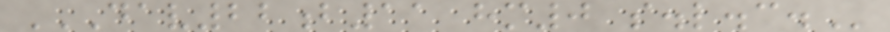DAV22B11 HM0 S.L.C.
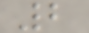2
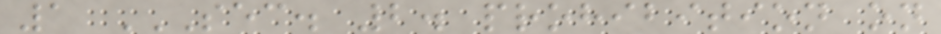1 SEC. 2. PROHIBITION ON
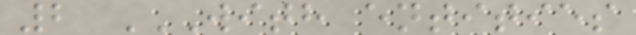2 WITH ENTITIES
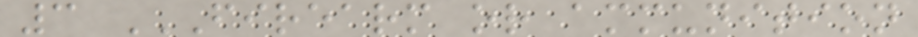3 FIREARM OR AMMUNITION
